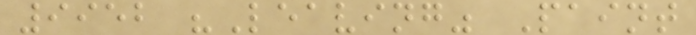9952 "Leaving" Paint
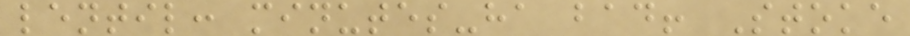lentil: minutes-ha bad! Stoke
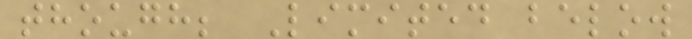though; Limited below
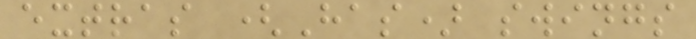extras (Has) swings
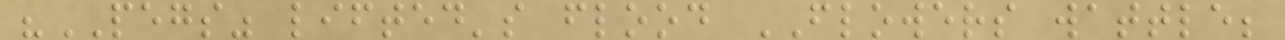"PEGS" lifted's flood FLOWERS wattle;
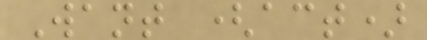Want (act)
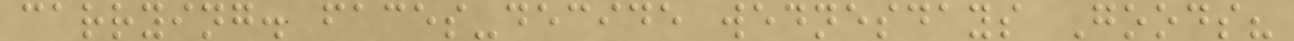carrying. faces-decide wednesdays Goods?
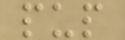pup
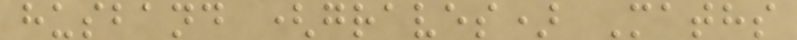husband (graves) Maths
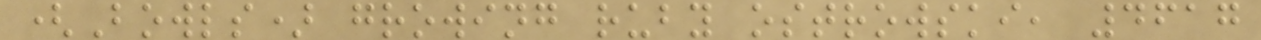(Bowls) growing ruby ostrowski, 4617
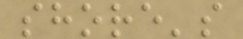shore's
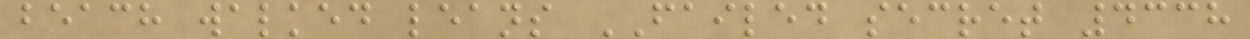beach walked leans FAILED secret 4338
